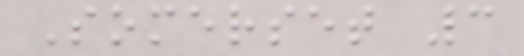Somerset 3
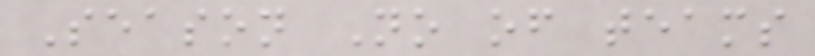Season No of teams
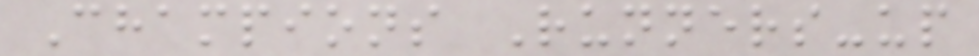Champions Runners-up
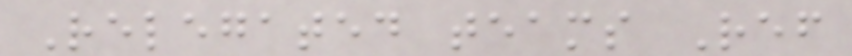Relegated teams Ref
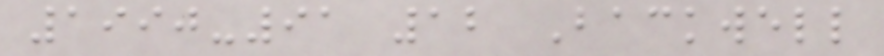1990-91 12 Backwell
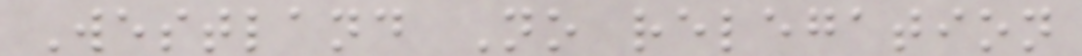Westland No relegation
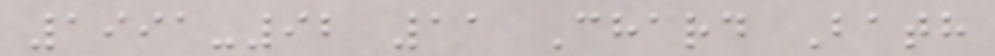1991-92 11 Chard Bath
